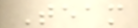Team
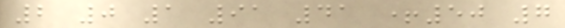2 0 1 91 41 +50 7
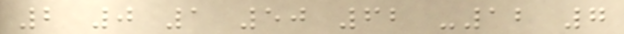2 0 1 50 62 -12 7
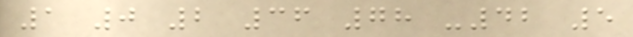1 0 2 36 78 -42 5
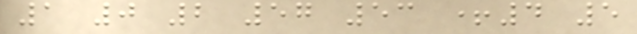1 0 2 57 53 +4 5
